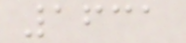1631
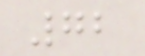72
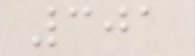301
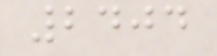2404
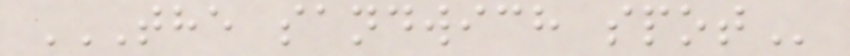THE SANDWICH SPOT
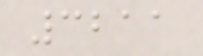3211
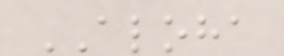ALOHA
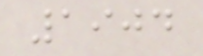1904
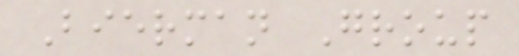Bierman Group
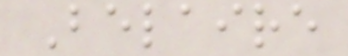Belaire
